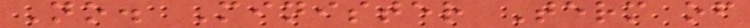No. Minister Term of
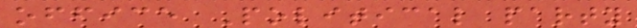office Political party
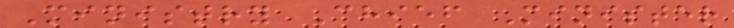Ministry Chief Minister
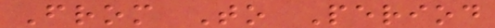From To Period
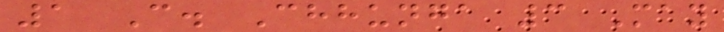1 C. Chhunga 3 May
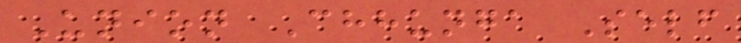Union Chhunga Self
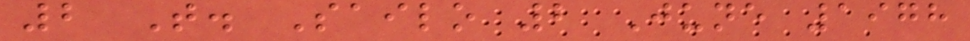2 T. Sailo 2 June 1978
